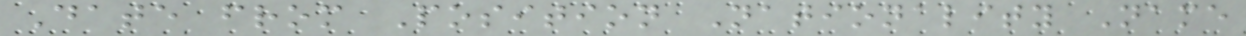Date from Position Nationality Name
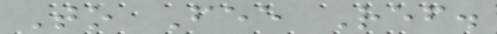To Fee Ref.
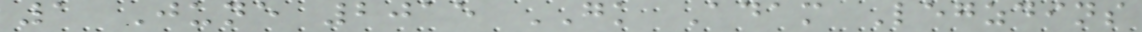1 June 2015 GK Adam Legzdins
